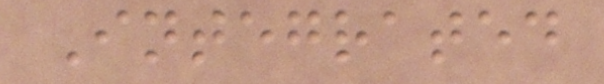Integrated
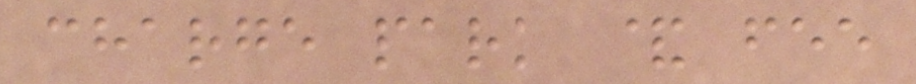charge park & fee
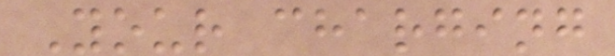Your charging
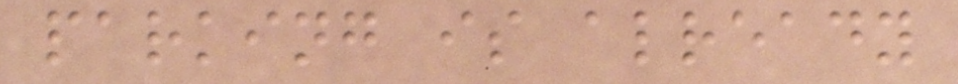parking is already
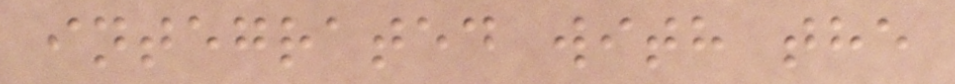integrated with the
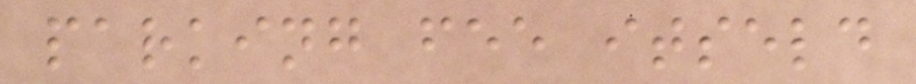parking fee itseld
